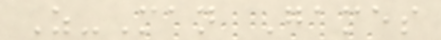Z-Man Games
